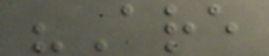"Are
